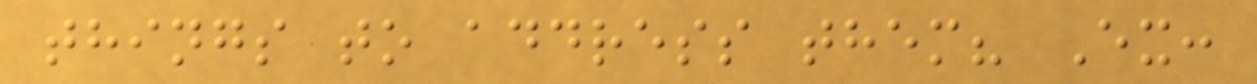things to address them? Ex:
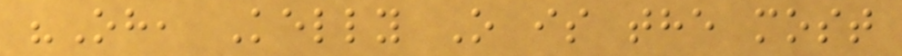"Oh, Kelly O is the most
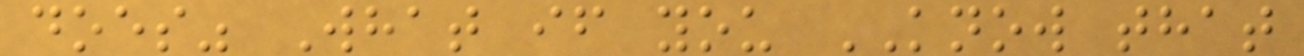does" What if you KNOW that
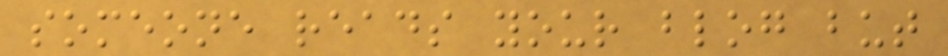someone reads your blog but
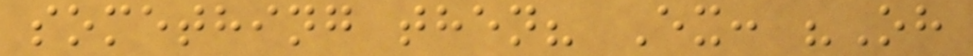something then? Ex: "Oh
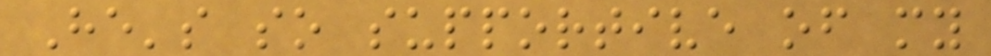He's so supportive of my
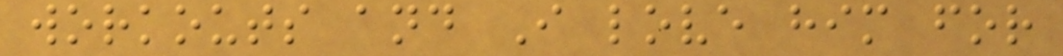workouts and I love him for
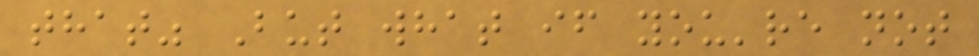that" But what if you're not
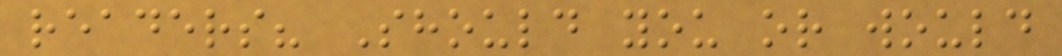readers? Should you or would
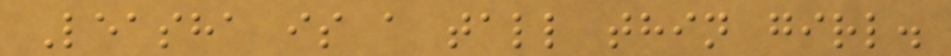Leasha is a tall thin girl.
